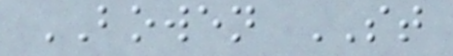BOWEN ST
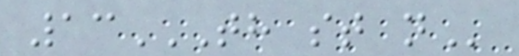13TH ST N
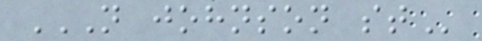N JOHNSON ST
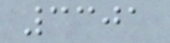3301
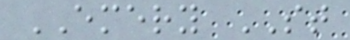EMERY ST
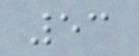53
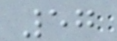57
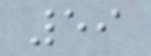59
